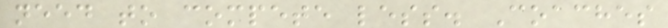need to compete less. Coaches
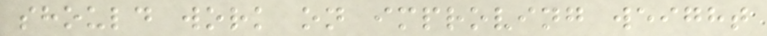should work on improving weight
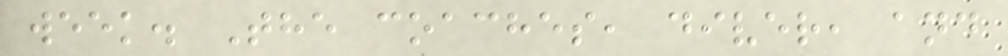week. The coaches, diver, and
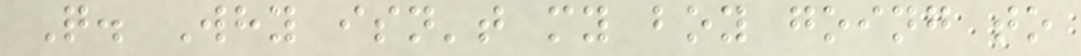Q. Why isn't my boy going to
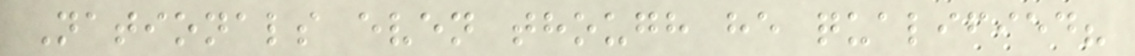Nationals even though he qualified?
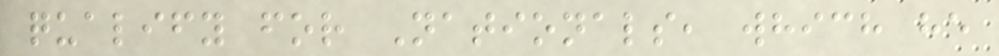qualify for Nationals, which he
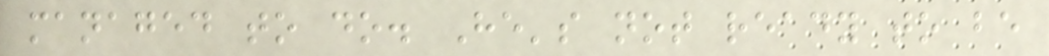managed to do. He's not ready to be
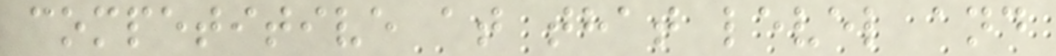competitive at that level and
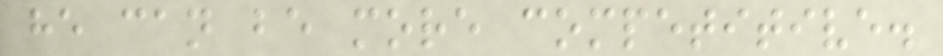he can be more competitive.
